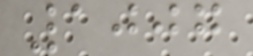1007
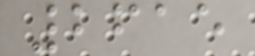2615
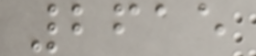2615
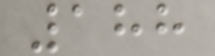188
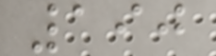190
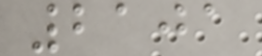2101
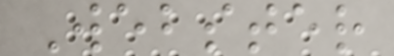Webster
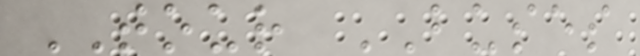TOUR BUSES
